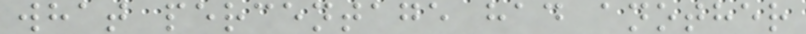what percentage had another
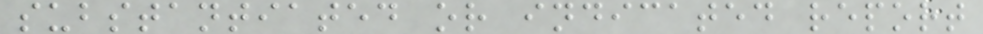substantiated or indicated report
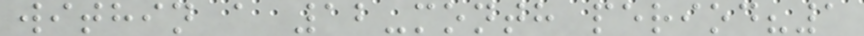within a 12-month period?1
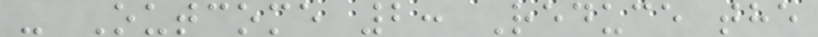- Outcome 2: Reduce the
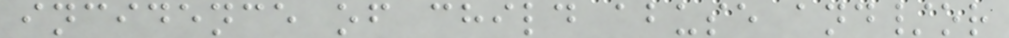incidence of child abuse and/or
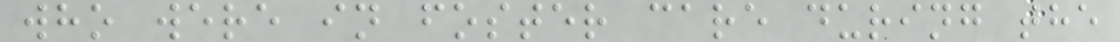who were in foster care during the
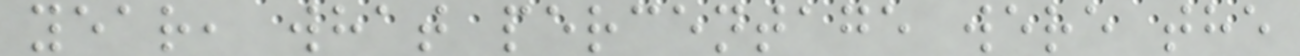year, what percentage were the
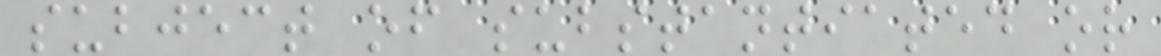subject of substantiated or
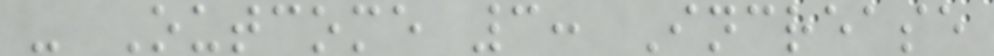- Outcome 3: Increase
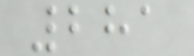281
